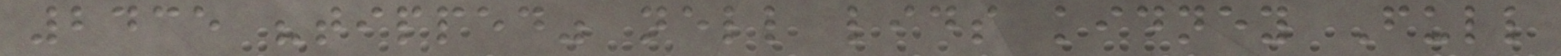2435 "tipped" nell lids kidney Full
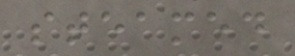steamed
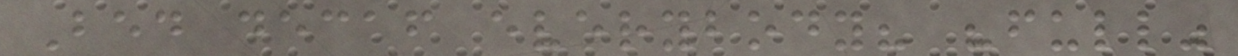Bed decaf everybody? "full"
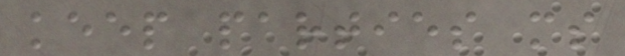keep parties ms
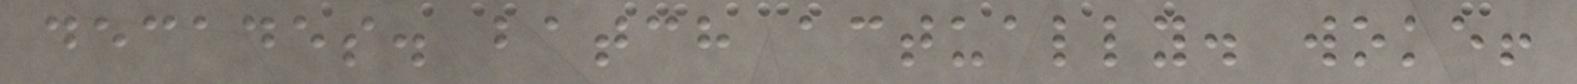decades. batch actually. woke!
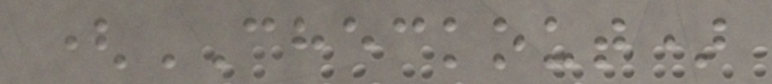(CHECKOUT)
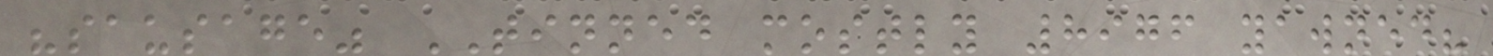"sausage" TINNED mostly 8976 yawned?
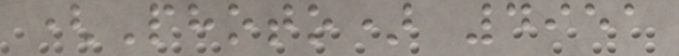(Photo) 4951
